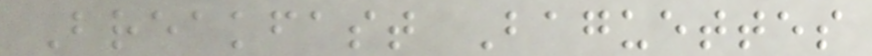Breakfast Baguettes
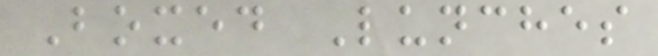Boxed Lunches
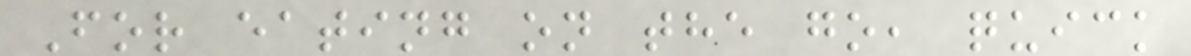For eating on the go, quick
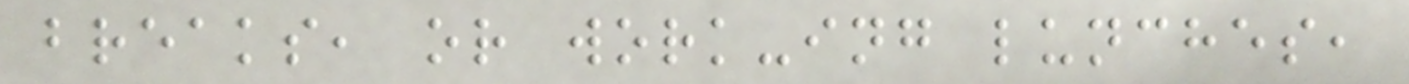breaks, or work-ing lunches,
